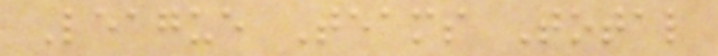League Teams Total
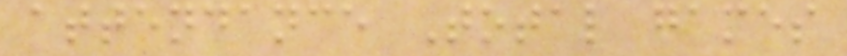attendance Total games
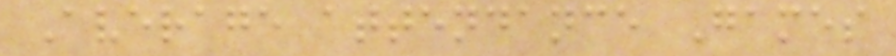Average attendance Games
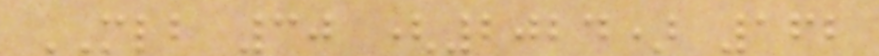MLB 30 (2024) 162
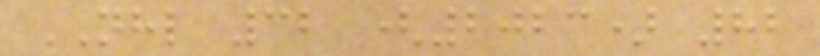NHL 32 (2023) 82
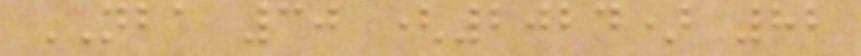NBA 30 (2024) 82
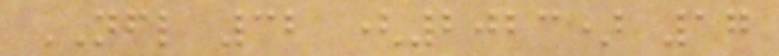NFL 32 (2023) 17
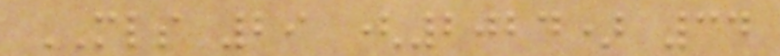MLS 29 (2024) 34
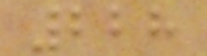228
